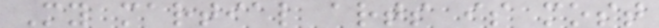My martial arts is most
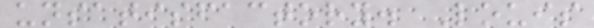unsatisfactory. Louis
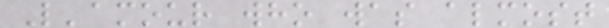L'amour who was almost
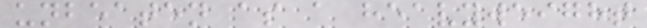unbeaten as a heavyweight
